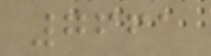7661
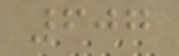607
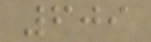609
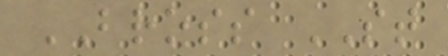BROSS ST
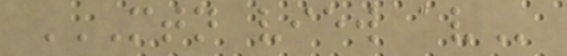MTN VIEW AV
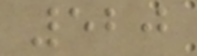520
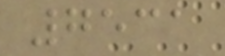7531
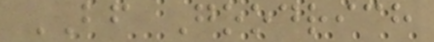BF Goodrich
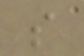s
